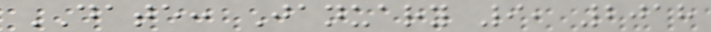DATE: January 9, 2018
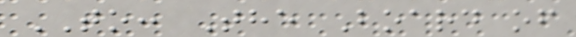TO: The Board of
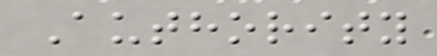Authority
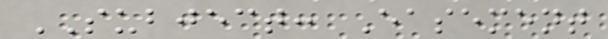SUBJECT: Easement
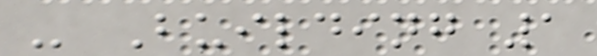- Building 1
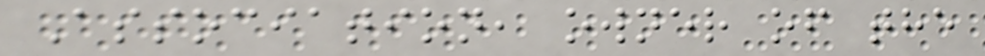Association, owner of the
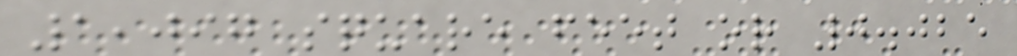1,097 square feet or 0.025
